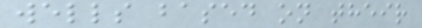wells based on their
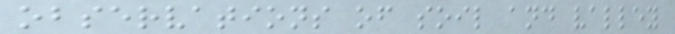observations of soil and valley
